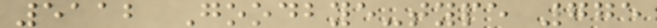5112 Goodbye-type 775
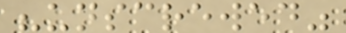"unscrewed"
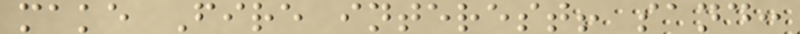make Fire interest! sand:
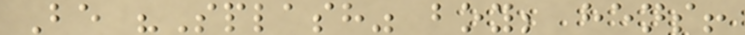Be "Splash" boy; hens!
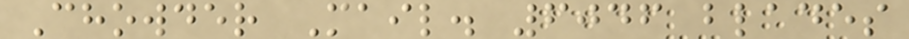Chowder Mail. 6046 blades
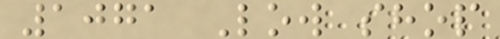1071 Low shop
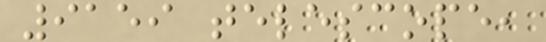9159 telescope,
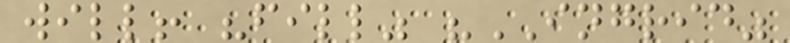will! "fill" "INGRID"
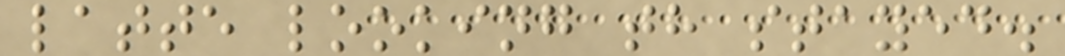latte looking th stayed.
